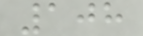108
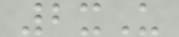2xU
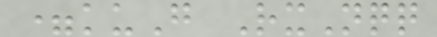=kuG RxNqq
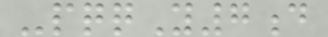-pqqY7d
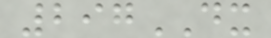297DX
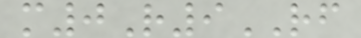m0R9RF
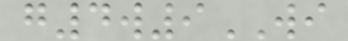g4w9WI
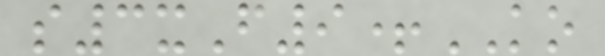s3xF9+KO
